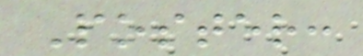Poster:
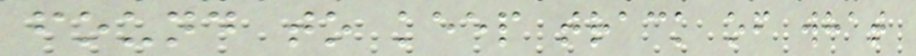found to keep track of what
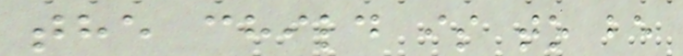the child is to be
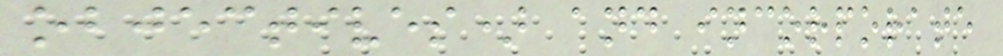objectives) and incorporate
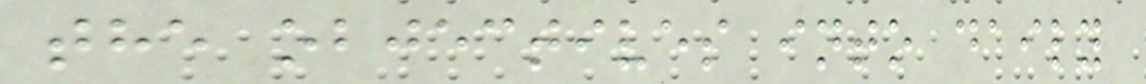the objectives into daily
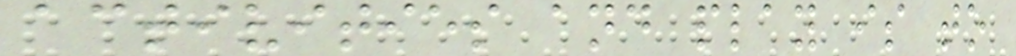activities and play is to
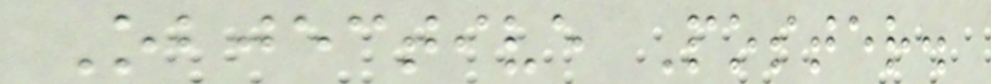Objective Poster.
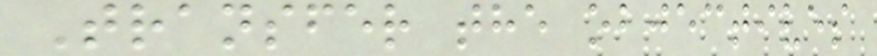Transfer the objectives
